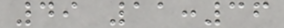49 11:36
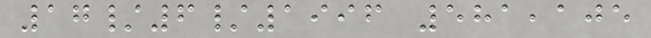17/6/1996 581,105
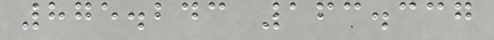875.243 163.337
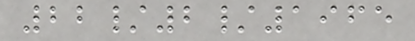22/2/1965
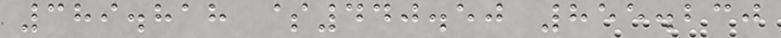389.818 $440.50 855.230
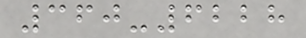360-6228
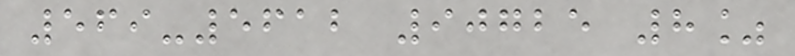569-5612 90725 8%
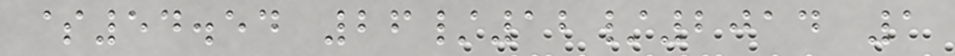$54.54 26/12/2014 1
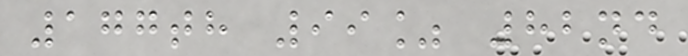177th 99% 82nd
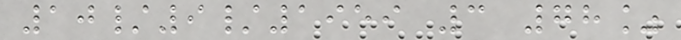10/9/1959 3 78%
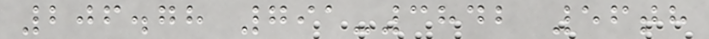206.78 791-3842 56th
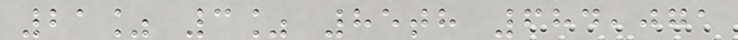21% 3% 85th 684,071
